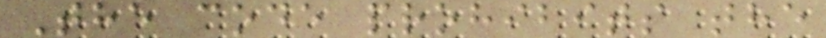The code prohibits the
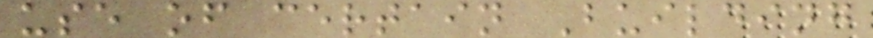use of certain Building
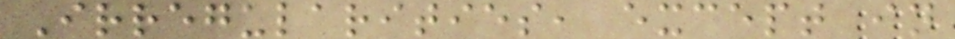Irregularities, except in
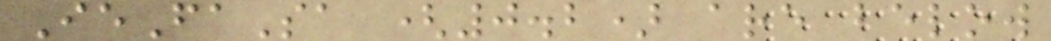IeFaSa (0.2) are below
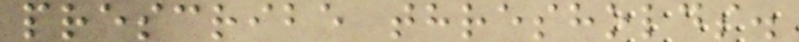prescribe thresholds.
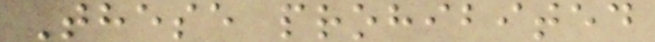These prohibited
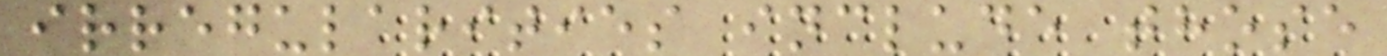irregularities include those
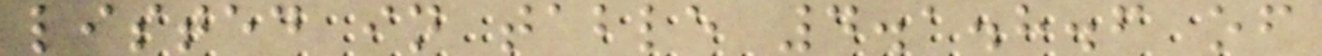listed in table 4.1.8.6 of
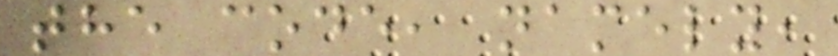the code, namely,
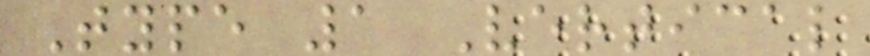Type 1 Vertical
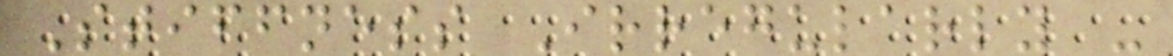Stiffness Irregularly -
